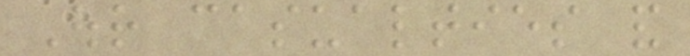Our casualties and
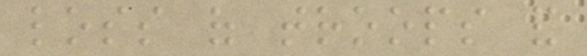loss of troops and
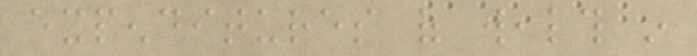expenditures of wealth in
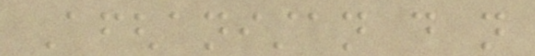Afghanistan do not
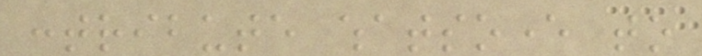contribute whatsoever to
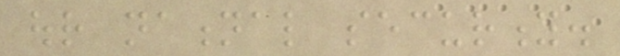our national security.
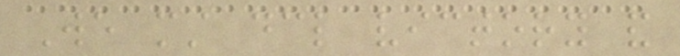We must declare victory and
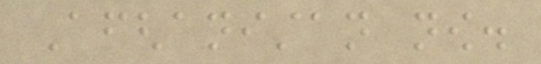Afghanistan now.
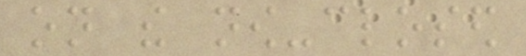on the now-closed
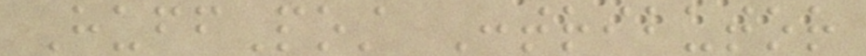HuffPost Contributor
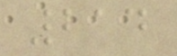214
